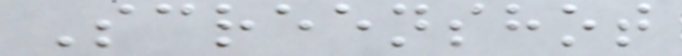Screenshot
